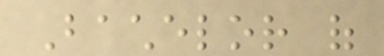Bachelor of
